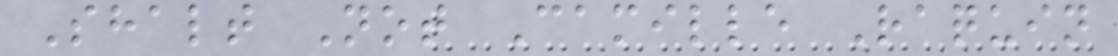Shalt Not Camille Raquin
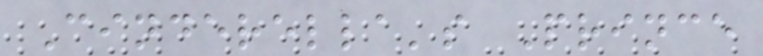Cinderella's Prince
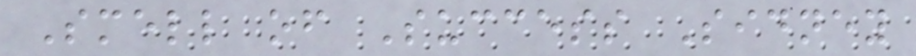Smell of Success Sidney
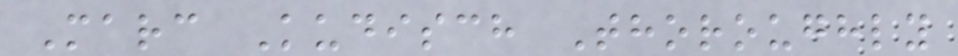Marc Kudisch Thoroughly
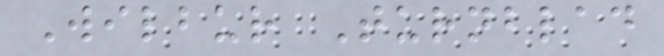Wilbur Turnblad
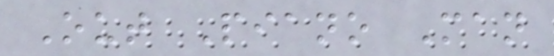Out Piano Man
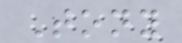Tony
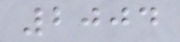2004
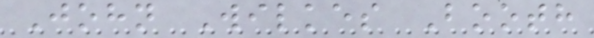John Wilkes Booth
